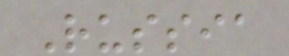Russia
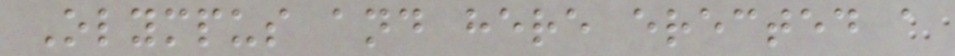Olympus and here erected a
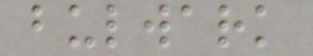bulwark
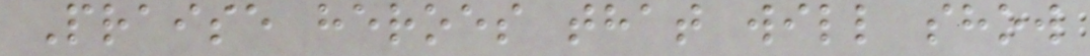Praise heroes that will show
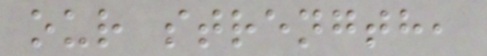our strength,
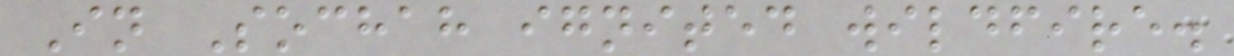In Sochah ignited wildfire.
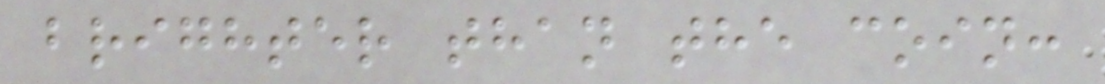brighter than the coin:
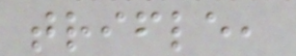trifle,
